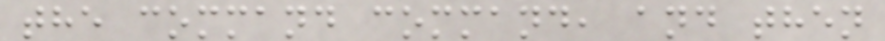the command command, and then
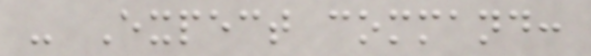- Expect command:
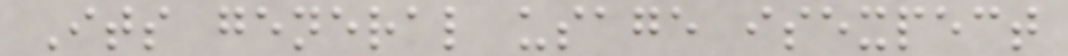Its general usage isexpect
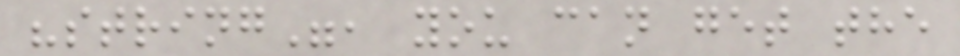"string", you can get the
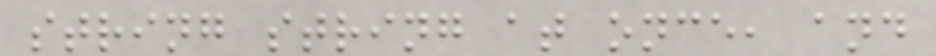string string at once, and
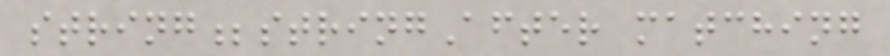string;stringAfter matching
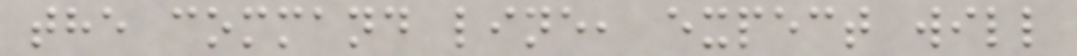the command line, expect will
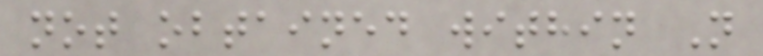not obtained within N
